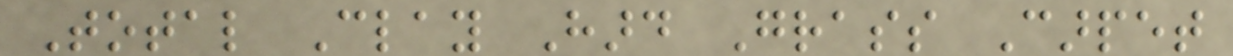Total Clay Hard Grass Carpet
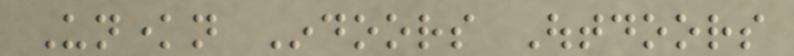Unknown Indoors Outdoors
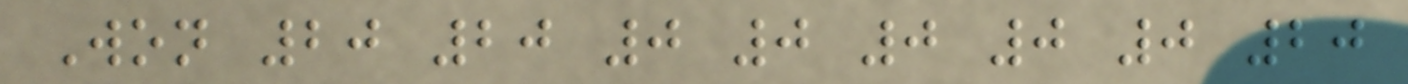Won 20 20 0 0 0 0 0 20
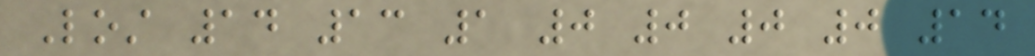Lost 14 13 1 0 0 0 0 14
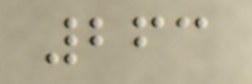263
